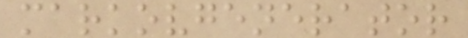markovgenerator
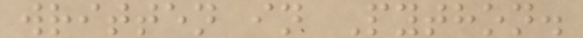written in Python.
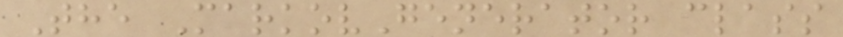The MarkovGenerator class
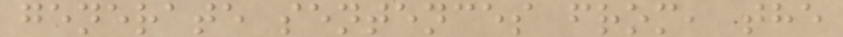generate sentences from, the
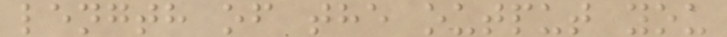length of the output you
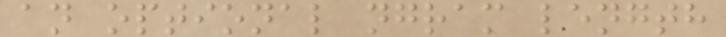an optional ngram length
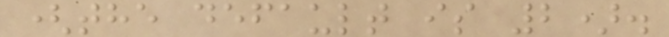(the default is 2).
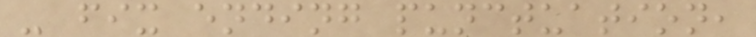- fix ending punctuation,
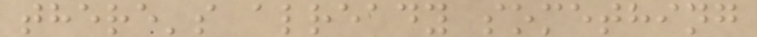there's already something
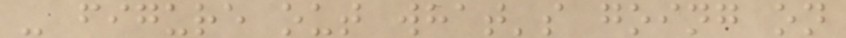- figure out what's going on
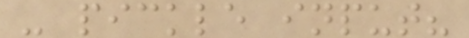- pickle input?
